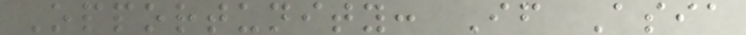Opportunity: If Asia
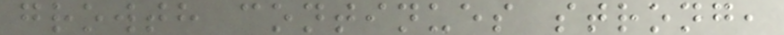growth continues strong,
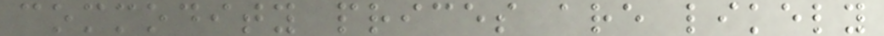commodity prices are likely
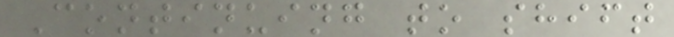Continuing to shift
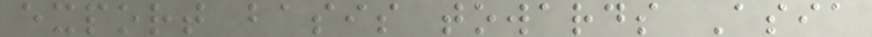export basis towards Asia
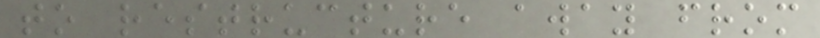to restructure away from
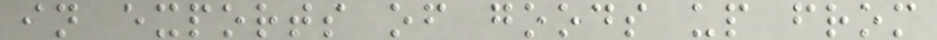in exports of goods up from
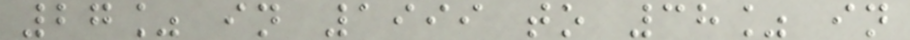27% in 1999 to 38% in
